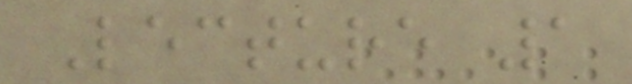Lecture 1
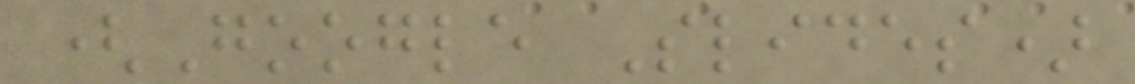(Google Slides)
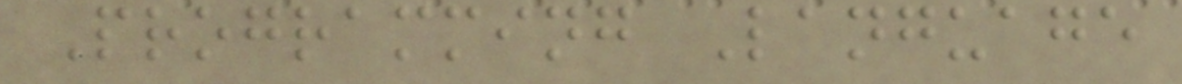Programming Language
